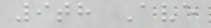9th Ave
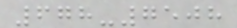678-7508
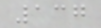137
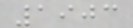1903
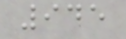945
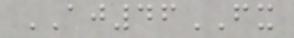AJ46FX
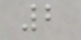2
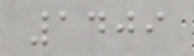1409
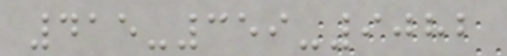415-359-9082
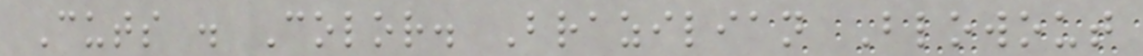Cuts . Color. Brazilian Blowout
